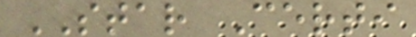STAR Certi
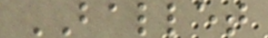BALLET
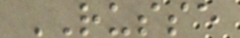RUSSE
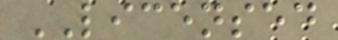LICENSED
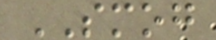SMOG
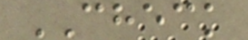CHECK
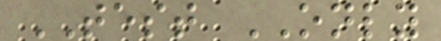TEST ONLY
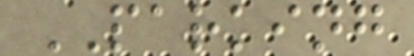PARKING
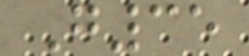G35
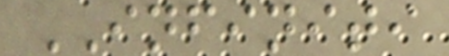INFINITI
